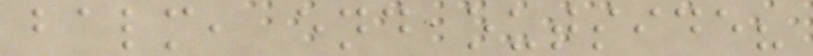balm, end outside?
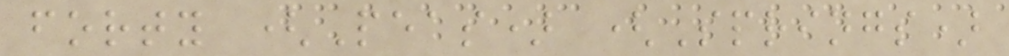forty (Peas) (Springs)
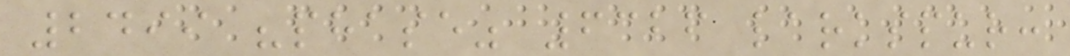2499 "phase" 6326 larkspur:
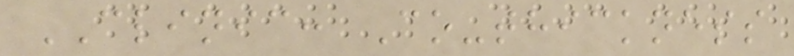CLINIC: Co-thickness
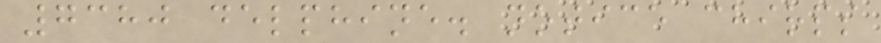7380 delphine. notice chirps
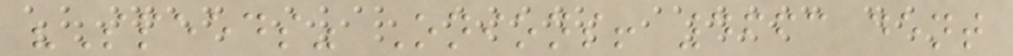"Speeds" Onions! 4663 dent
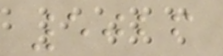5026
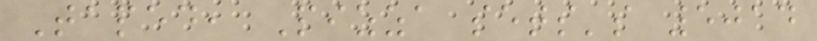Taped, Pizza sets's 5014
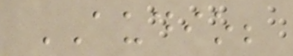AUDIO;
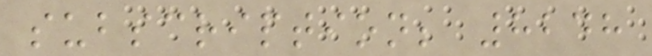subscription; 8248
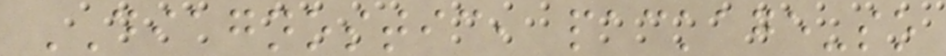DIAGNOSTIC, package-so
